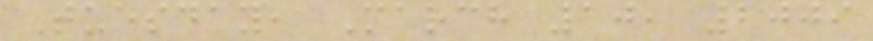Tuesday, March 10, 2009
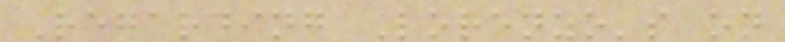Regarding Lorenzo's on
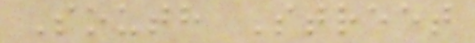South Street
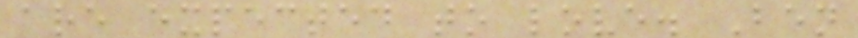are expected to love. Ben
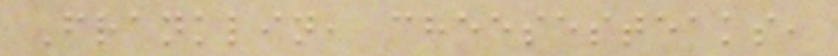Franklin, cheesesteaks,
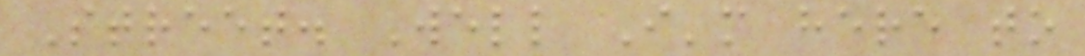Street. Well I'm here to
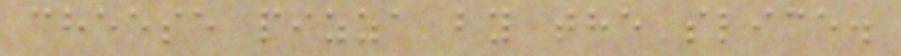cheese pizza by the slice.
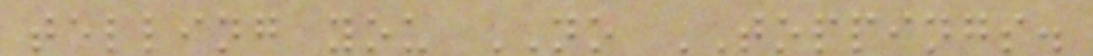telling you NO TOPPINGS.
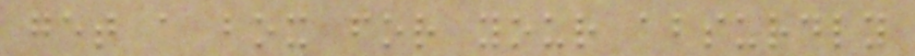get a box for your absurdly
